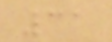31
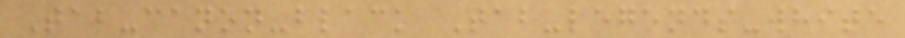Tab-canon-black Tab-legends-white
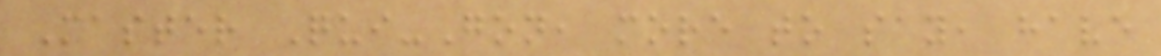Master Qui-Gon, more to say, have
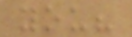you?
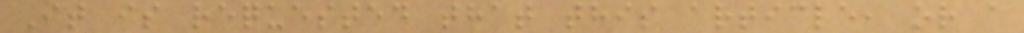It is requested that this article, or a
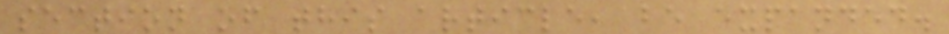section of this article, be expanded.
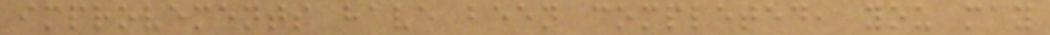improvements have been completed, you may
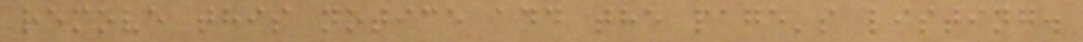remove this notice and the page's listing.
